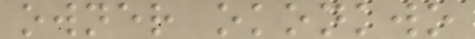owner okonkwo
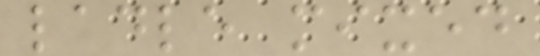ladle mixed
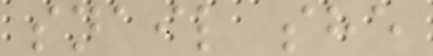snail she
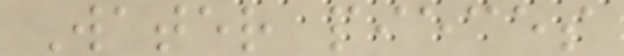Water pieces
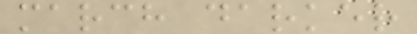march darker
